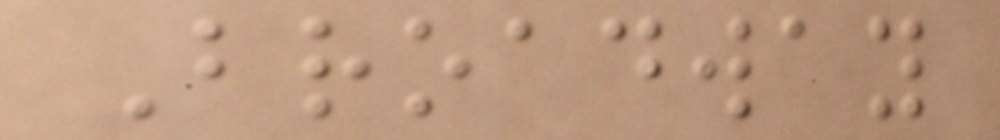Broadway
